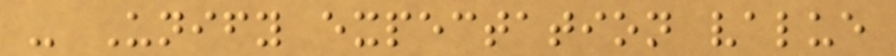- Unify expectation value
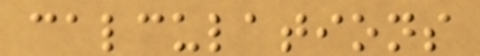calculations
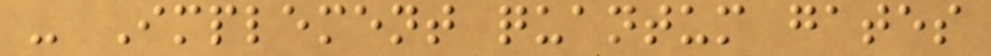- Implement quantum gates
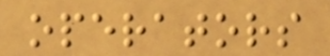operators
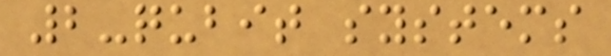2-qubit systems
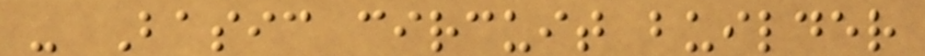- Basic circuit builder
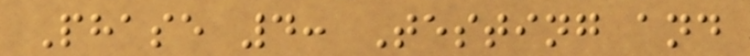Phase 4: Testing and
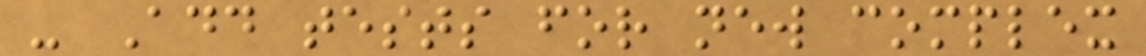- Add tests for new complex
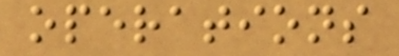operations
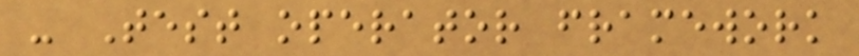- Test operator framework
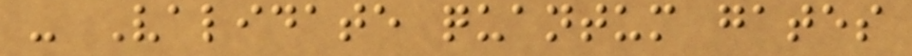- Validate quantum gates
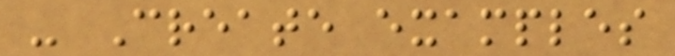- Create examples
